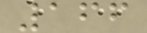166
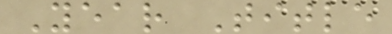Year Title
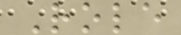Role
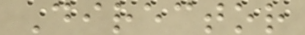Director
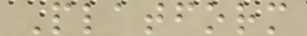Platform
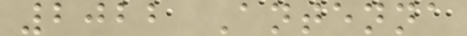2022 Antenna
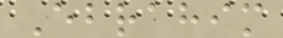Ebrahim
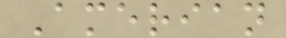Amerian
